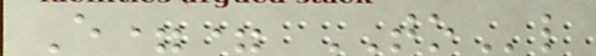E== TOl
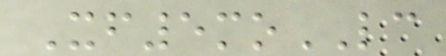Xf5moLC
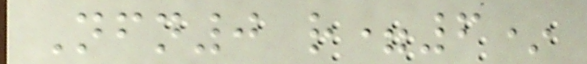Nfn0 r=6*
